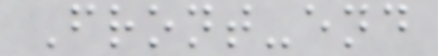Front-end
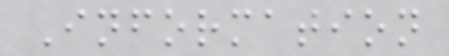Information
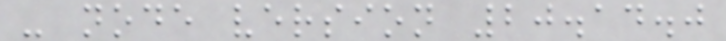- node version 20.14.0
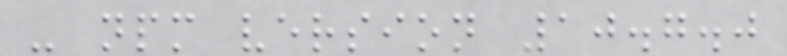- npm version 10.7.0
